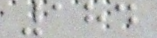184
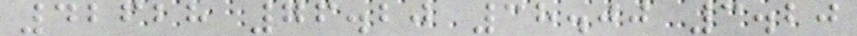42628 76.20 38.00 3.20
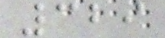329
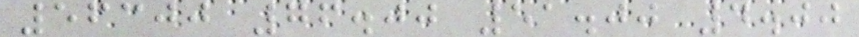56300 76.00 51.00 4.00
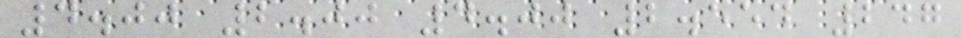4.00 2.00 4.00 2.554 247
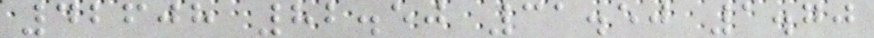42608 82.50 31.50 1.70
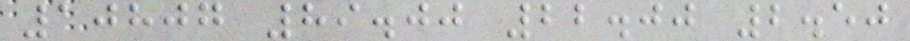10807 89.00 22.00 2.50
